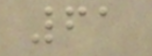61
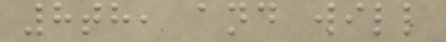8th, and will
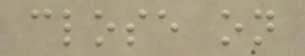close on
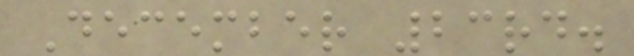December 23rd.
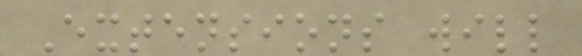Extensions will
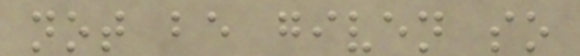not be given so
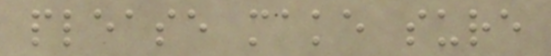please make sure
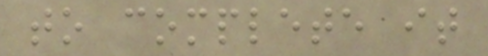to complete it
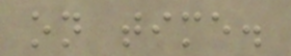on time.
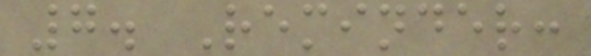7. Reminder:
